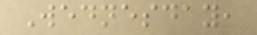Wednesday,
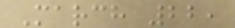March 22,
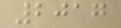2017
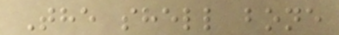The shell bone
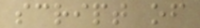script of
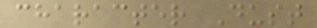character Dust
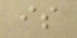is
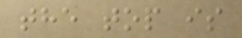the top is
